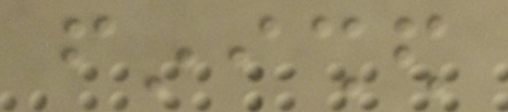finished
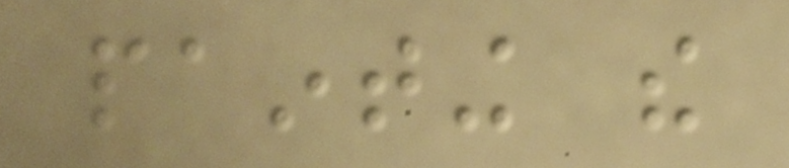painting the
